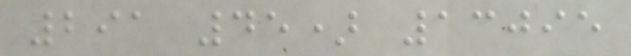291 45) 13095
